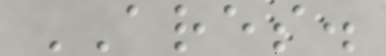ARES.
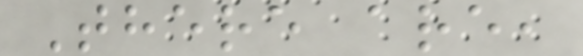There are,
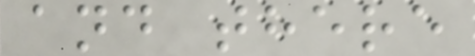and there
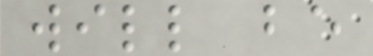will be
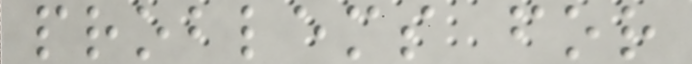problems for
